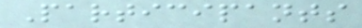Participants
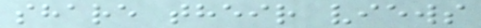share their views
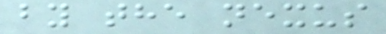by the nexus
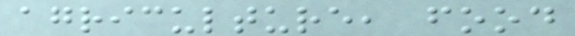agriculture, food
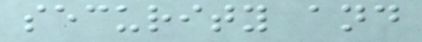security and
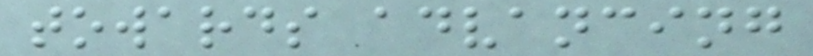towards advancing
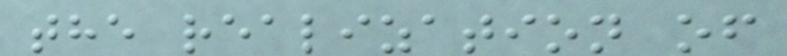the realization of
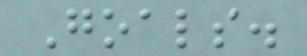Goals.
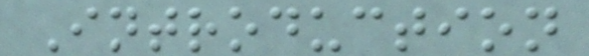Introduction
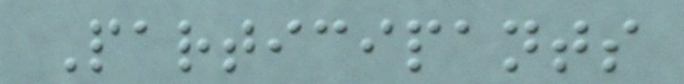Participants
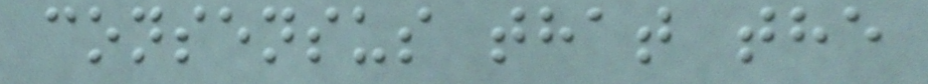consensus that the
